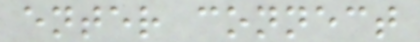enter connect
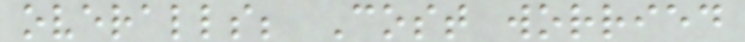overalls; Cost worried
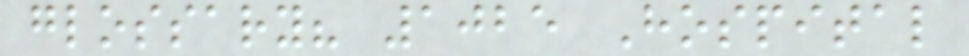glossary? 1025 Hospital
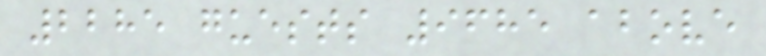2285 guests 9685 above
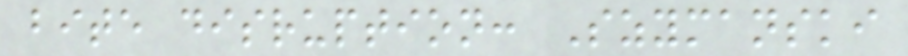bite disruption: Szymanski
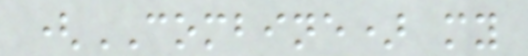(COMBINE) my
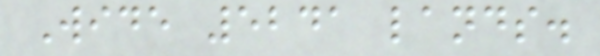Wide 5241 lands.
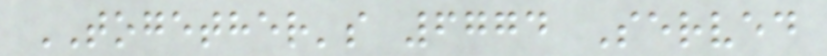TOGETHER's 6774 Served
